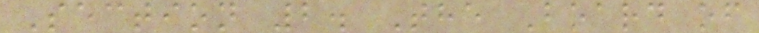Section 2. The Board of
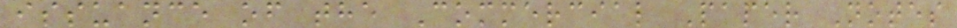issuance of the Commercial Paper Notes
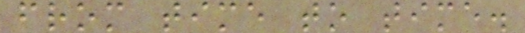from time to time.
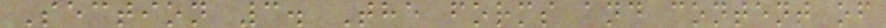Section 3. The forms and content of
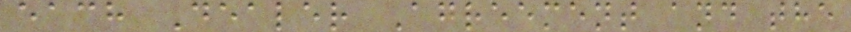each Dealer Agreement and the
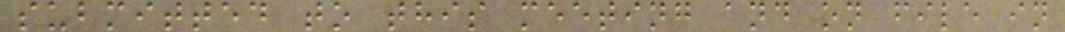submitted to this meeting and on file in
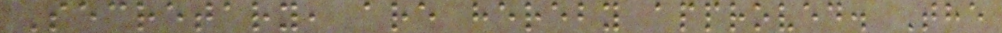Secretary, are hereby approved. The
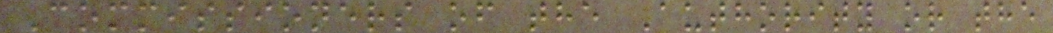Commissioners of the Authority or the
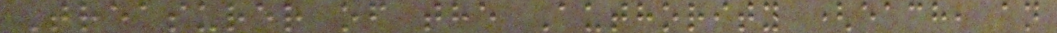Treasurer of the Authority (each, an
